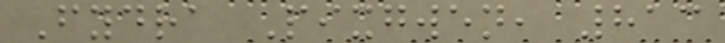Fydra Pixgwen, 813
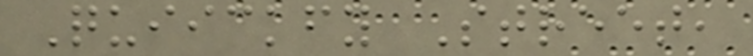Quiickfy Street,
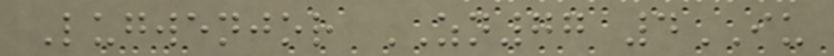Lugwenjor ZN77 4IU
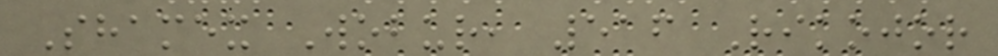Shamex Wobur, 516 Rikojor
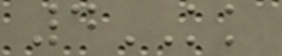4KK
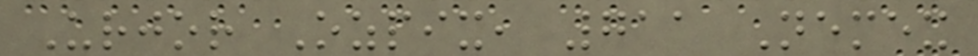Urjor Ozpix, 711 Nemex
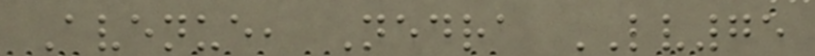Avenue, Nedra LV75
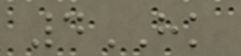4HK
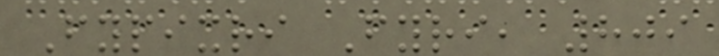Fypixri Fyri, 809
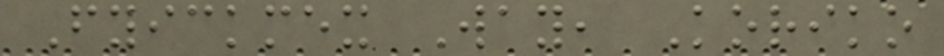Fyickmex Way, Koriko
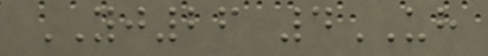YJ26 4UH
